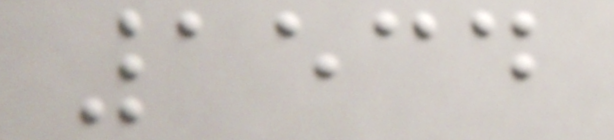1534
